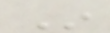In
